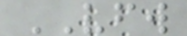VFW
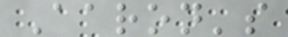Aaron's
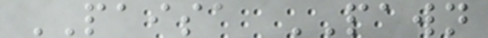PAISA PAWN
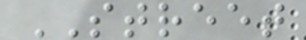STREET
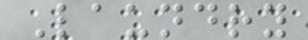Laundry
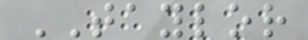TAYLOR
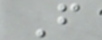F
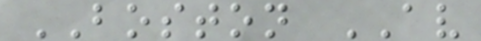BOSTON AV
